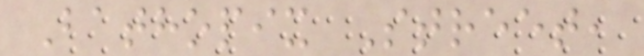Bathopix Street,
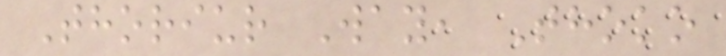Thoriur Way, Thoko
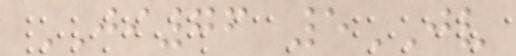JI76 5JV
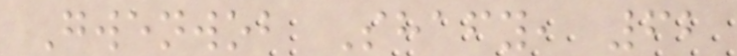Gwenwob Shafy, 62
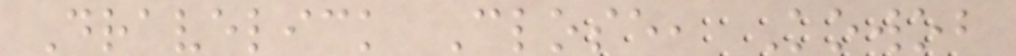Dravelick Close, Kowob
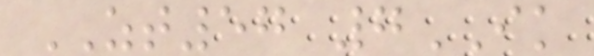ZT57 7IK
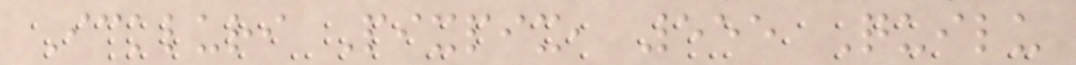Ickluri Pixpix, 555 Quilu
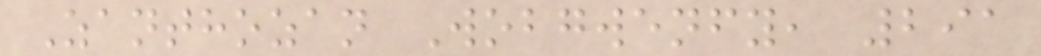Zanthozan Wobgwenfy, 291
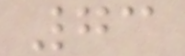73
